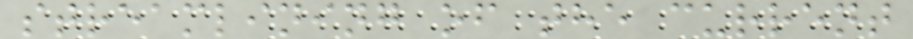streamlining of the current
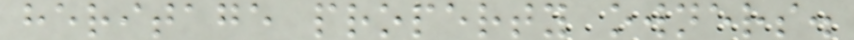heritage property owners.
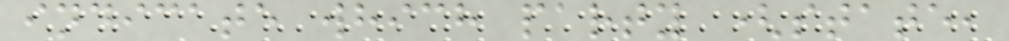indicate which party (state,
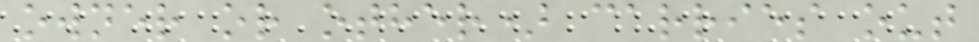owner or other) carries out
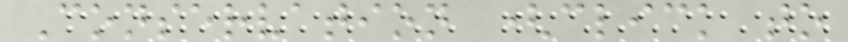Conservation (click to
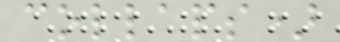collaps)
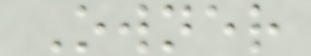Owner
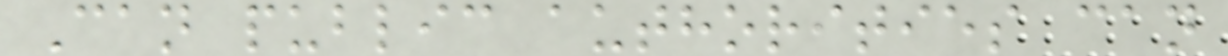Can public authorities can
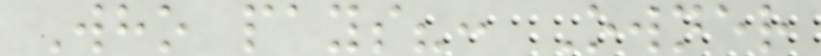Who pays?: Owner
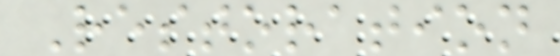Restoration
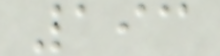193
